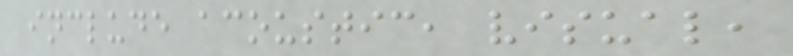include acoustic, visual,
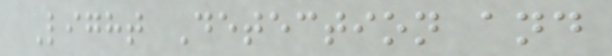Light Detection and
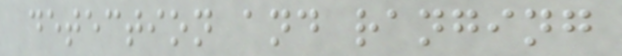detection and ranging
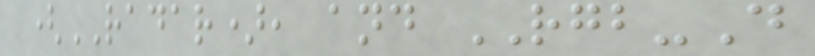(RADAR), and RGB-D
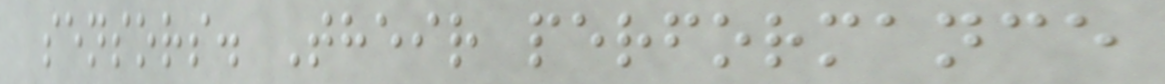sensors. Their performance
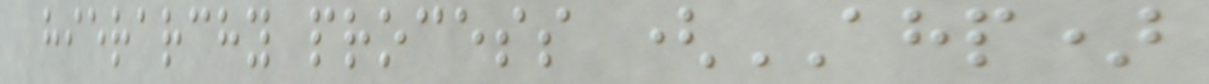hierarchy process (AHP)
